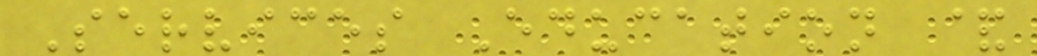Services Education &
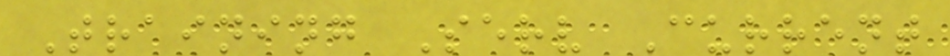Training Serv Current
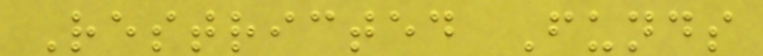Restricted Funds
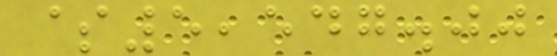$5,547.00
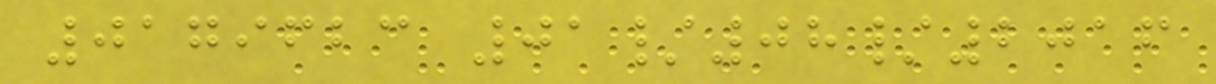0179623 01/08/2016
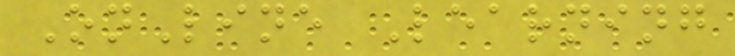OnLine Learning
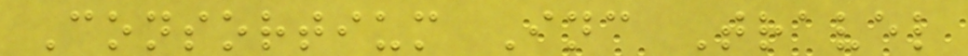Consortium Inc Travel
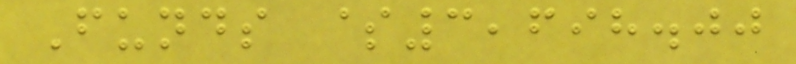Funds $3,698.00
